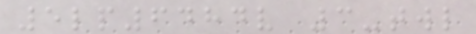5lp6484v 3-twl
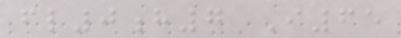fl0h7 I65
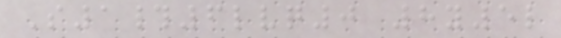S1#6lvq0 8y5l
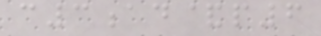c3ad&p6
